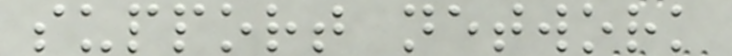support network
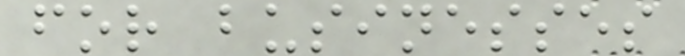for businesses
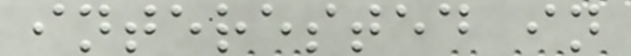interested in
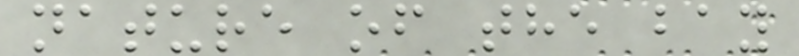nature of the bay
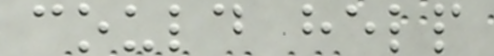could help
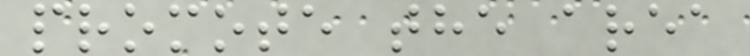promote the area
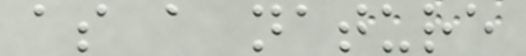as a nature
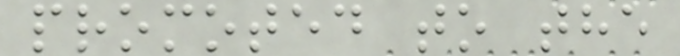promoted to the
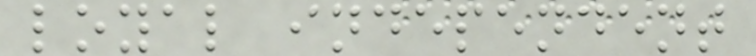loyal independent
